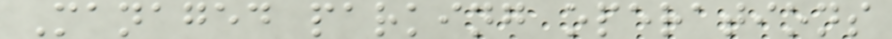Managed parking operations
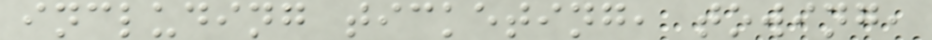including ticketing, towing,
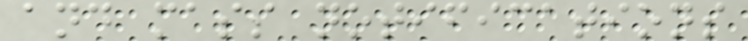and mass notifications
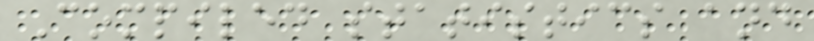Compiled statistics and
